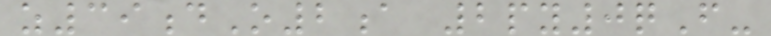z39dO2a 2py0qF-
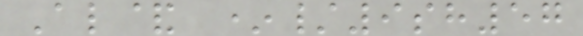Al& */9sh57
